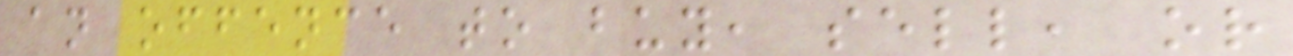an offence to buy, sell, or
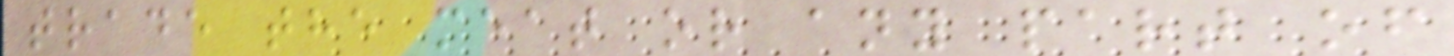trade the meat or any part of
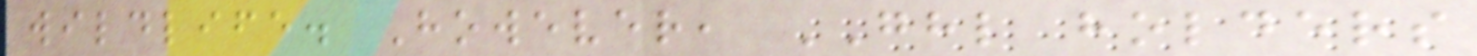wildlife. However, GHL holders
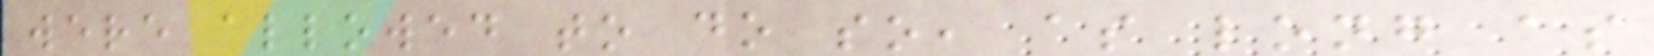were allowed to do so, as long as
